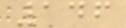146
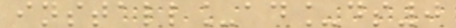install_ad_ds0
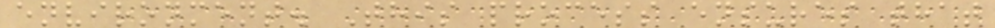environment. This process ensures that
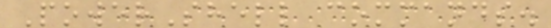PowerShell commands.
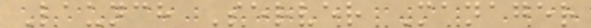Launch Server Manager
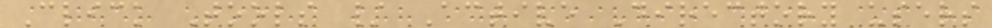Click Tools / Active Directory users
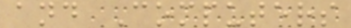and Computers
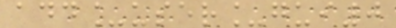add_user_gui0
